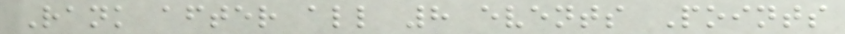Rank after all 8 events Points
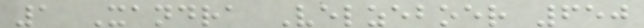1 Xandra Velzeboer 650
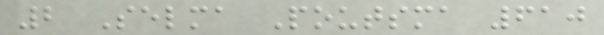2 Selma Poutsma 610
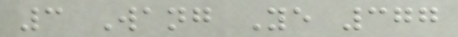3 Wang Ye 377
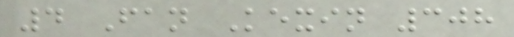4 Fan Kexin 308
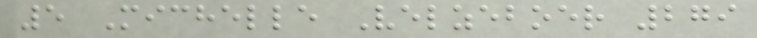5 Michelle Velzeboer 279
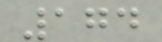174
